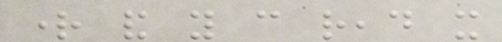right and you can read it
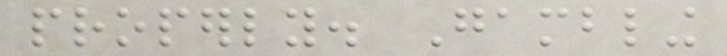properly. Gambling
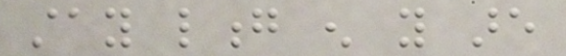stay long enough you are
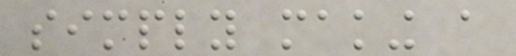simply making a
